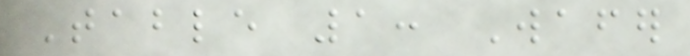Table 1: Wafer
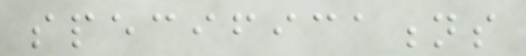specifications
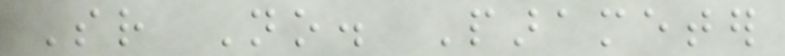Sr No. Parameter
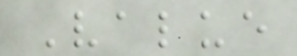Value
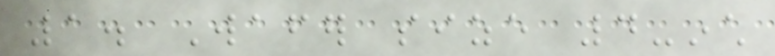1. Wafer size 4-inch
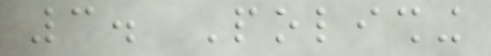3. Polishing
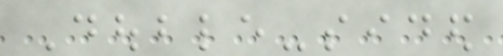Double-sided
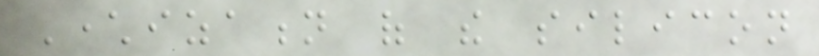Characterization of the silicon
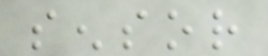sensor
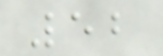52
